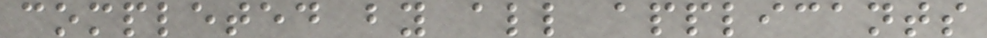completed by all applicants
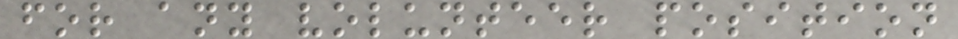for any volunteer position
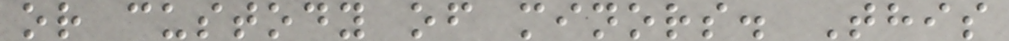or custody of minors. This
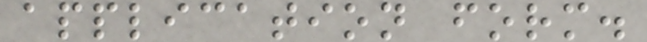application form.
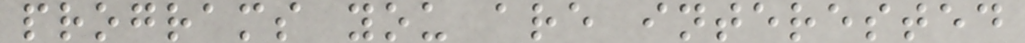programs you are interested
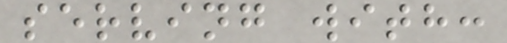serving with:
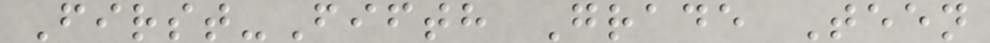First-Fifth Grade Teen
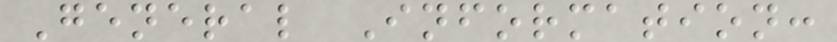General Information:
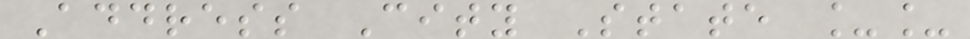Address City State __
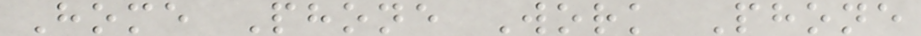Home Phone Work Phone
